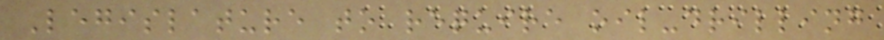Legislature to require oil-drilling
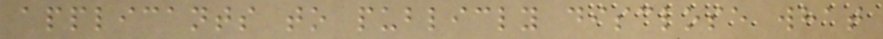applicants to publicly disclose what
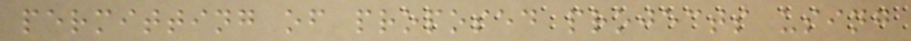permitting of proposed projects using
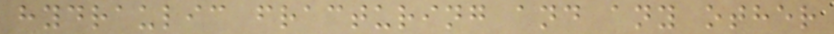hydraulic fracturing and any other
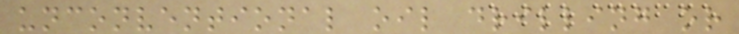unconventional oil drilling or
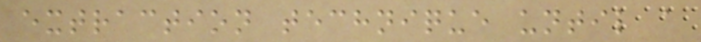extraction technique until a
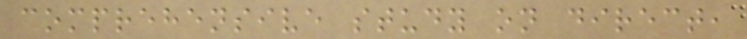comprehensive study on direct,
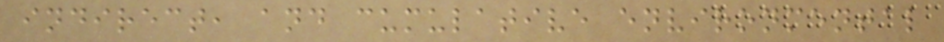indirect, and cumulative environmental
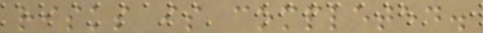risks is completed.
